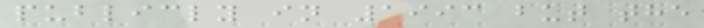publicly in 1993 but the
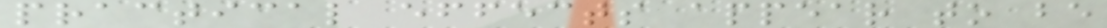practical effects appear to be
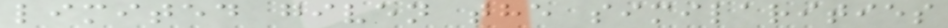limited given the similarities
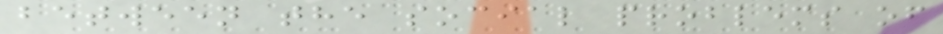between the social problems of
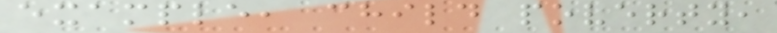example, child poverty,
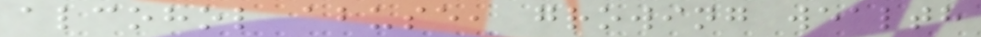alcohol abuse, growing wealth
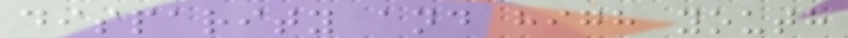disparity and high youth
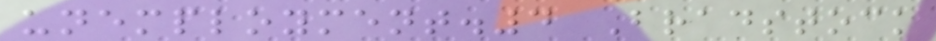unemployment.4 Bradstock
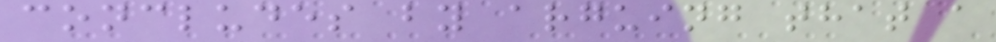concludes by arguing that a
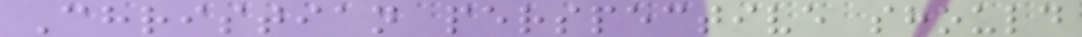Christian perspective should
